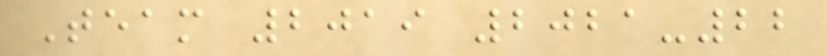Team 2019 2021-22
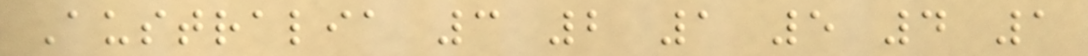Australia 3 2 1 5 4 1
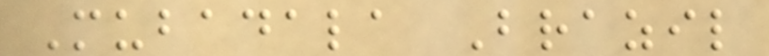Mubadala Brazil
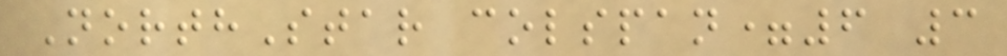NorthStar colspan=6 3
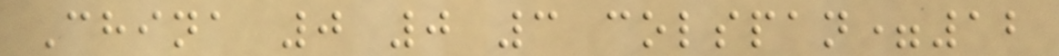China 0 0 3 colspan=12
